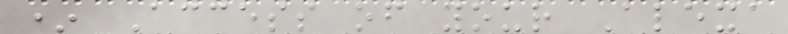* Access of your Alexa
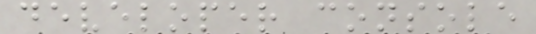developer console
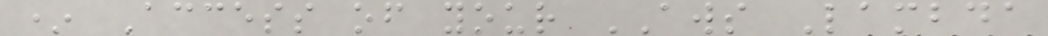* Access of your AWS Lambda
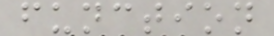function
